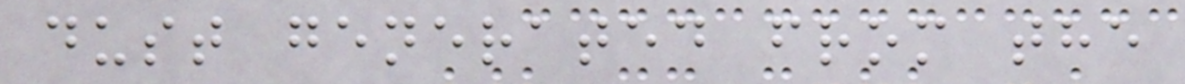dust generated from the
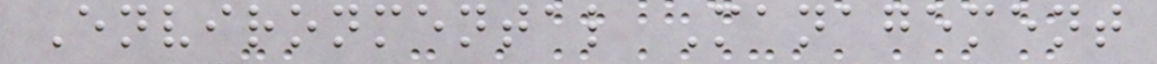Environmental Management
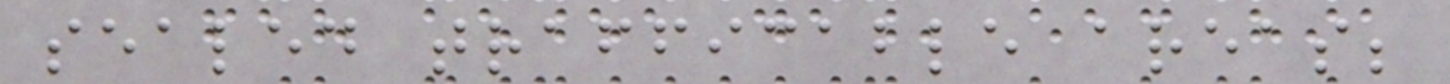sealed trafficable areas;
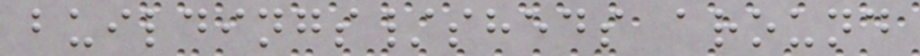buildings/sheds around
